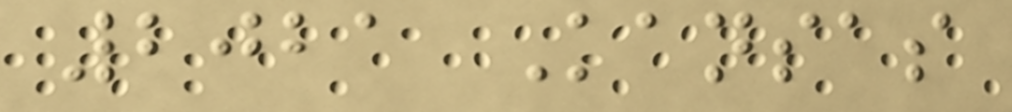2021 Kansas
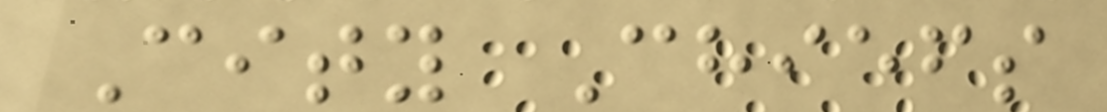City Chiefs
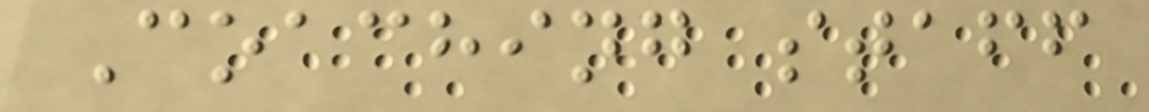Coaching staff
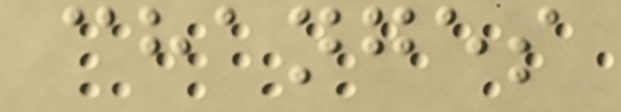changes
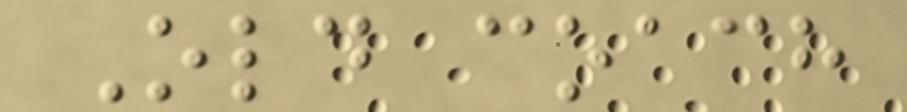Old coach
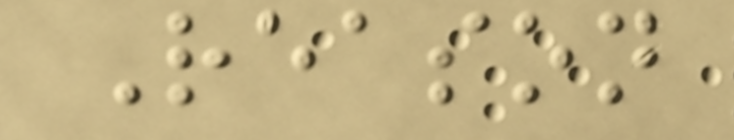Reason
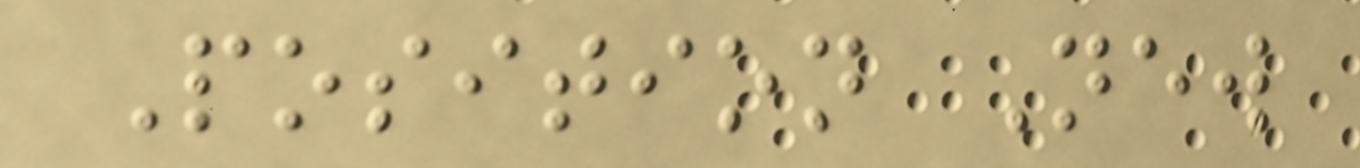Position New
